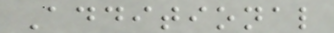Additional
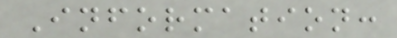Information:
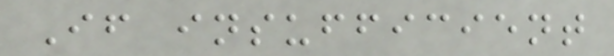If insufficient
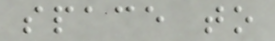space to
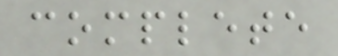complete
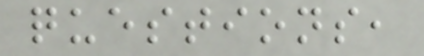questions,
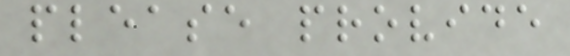please provide
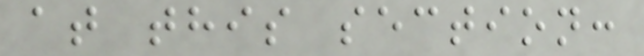at this section:
